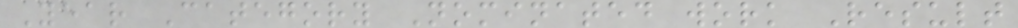Year Category Nominated work Result
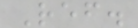Ref.
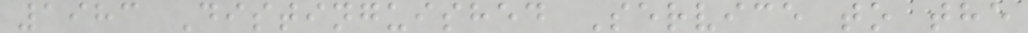1983 Distinguished Service to the
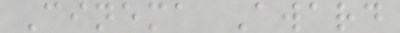Cinema Award
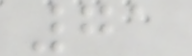71
